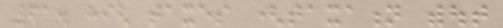61. high taxes (taxation without
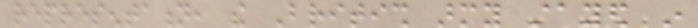representation, the British army stayed in
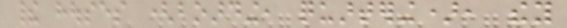their houses (boarding, quartering), they
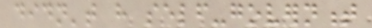didn't have self-government
